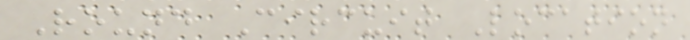Round Circuit Location
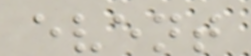event
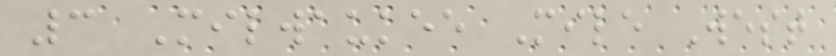3 Milwaukee Mile West
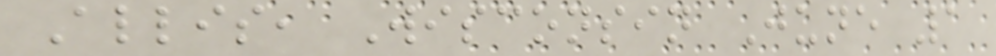Allis, Wisconsin June 1
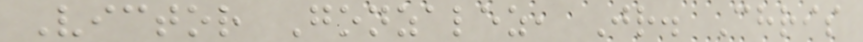Victor Gonzalez, Jr. Chris
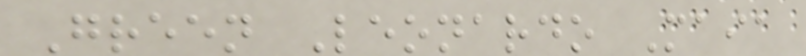Green Leonardo Maia
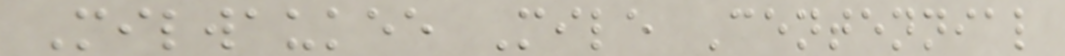Milwaukee Mile Centennial
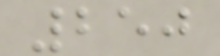250
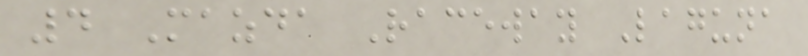4 Mazda Raceway Laguna
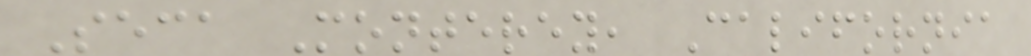Seca Monterey, California
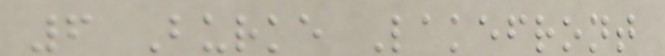6 Burke Lakefront
